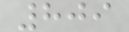809
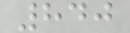840
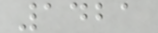1421
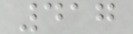417
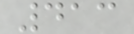413
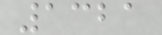1321
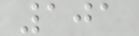101
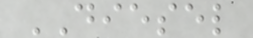DIESEL
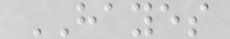HAYES
